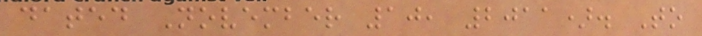dated November 10, 2011). To
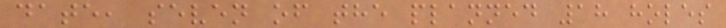date, seven of the planned 18 holes
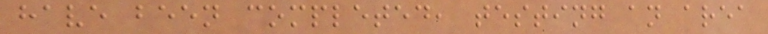have been completed, testing an area
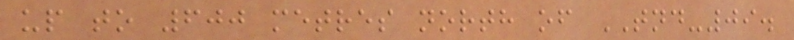up to 600 metres north of TND-09.
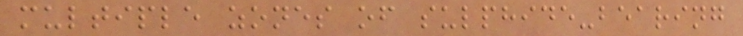multiple zones of sulphide-bearing
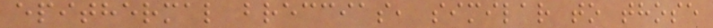epithermal breccias, similar to those
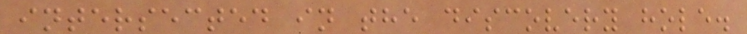intersected in the discovery hole.
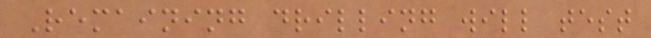Remaining drilling will test
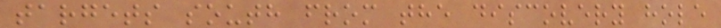targets south from the discovery hole
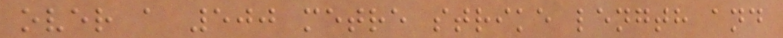over a 500 metre strike length and
